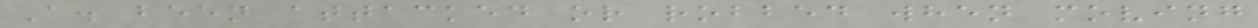A. been attacked or robbed when moving
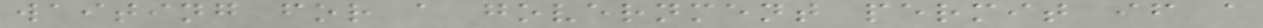waiting for a government permit if a
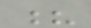?
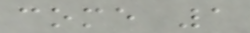come 1
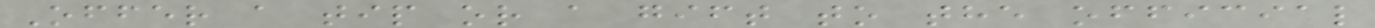Offer a tip or a gift to the official
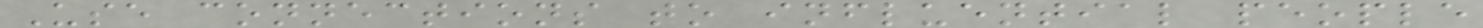Use connections to influential people
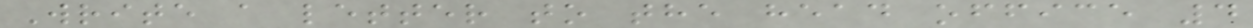Write a letter to the head office 4
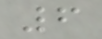6
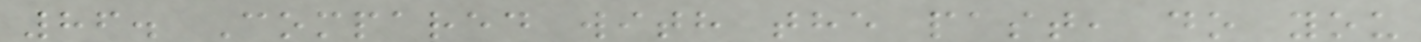86. Compared with the past, do you
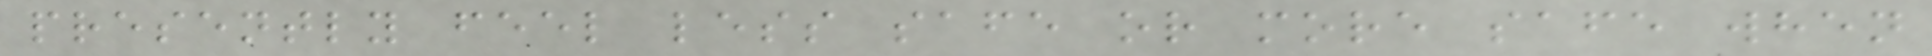presently feel less safe or more safe when
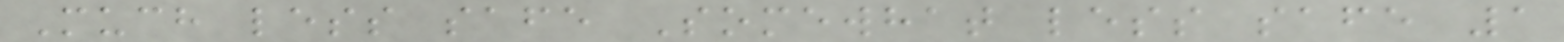Much less safe Somewhat less safe 1
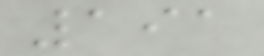191
